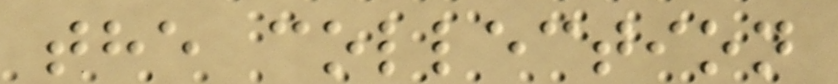the collection
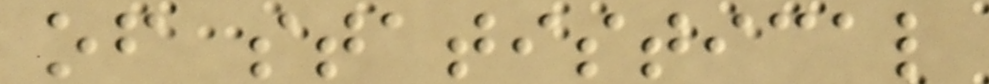of statistical
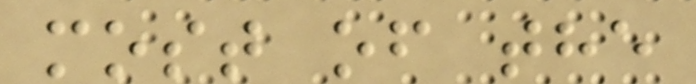most of the
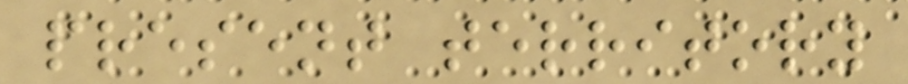present territory
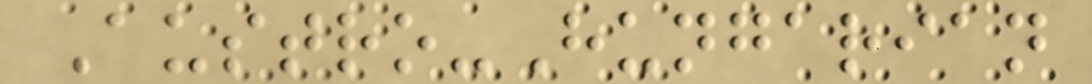Austro-Hungarian
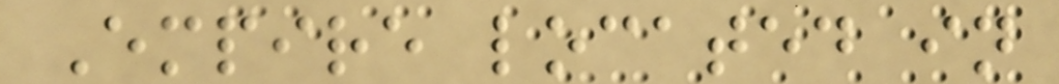Empire located in
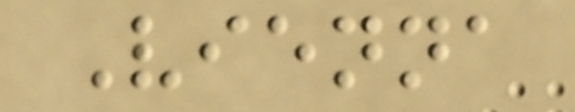Vienna
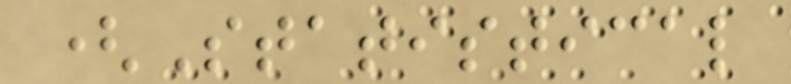(Statistical
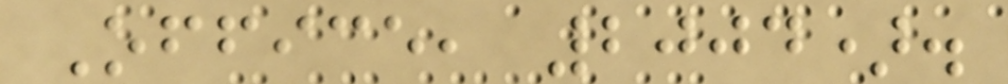Office, 2004).
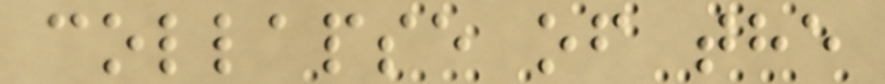collapse of the
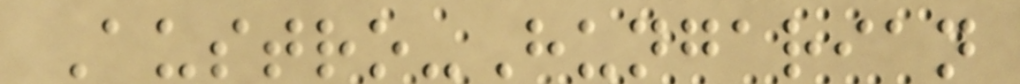Austro-Hungarian
